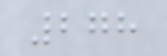278
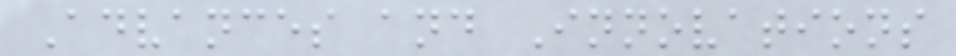Advances and Innovations
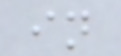in
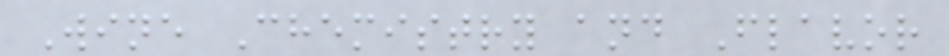Wine Chemistry and Flavor
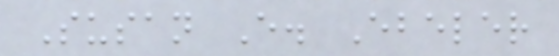Susan E. Ebeler
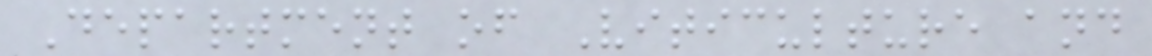Department of Viticulture and
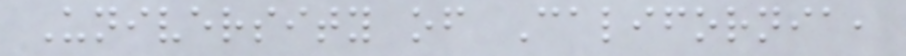University of California,
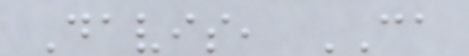Davis, CA
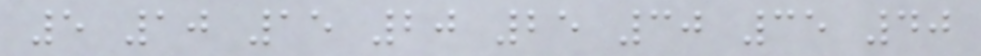5 10 15 20 25 30 35 40
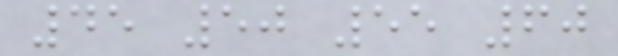45 50 55 60
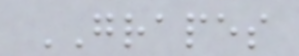GRAPES
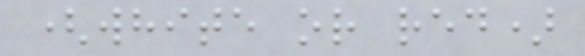(white or red)
